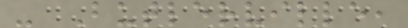- Butlerville,
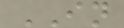IN
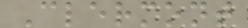Clermont
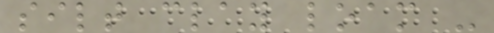silt clay loam -
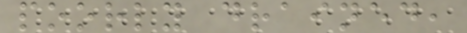poorly drained,
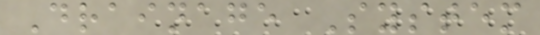Drainage System
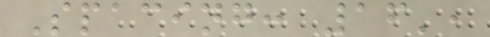Spacing: 16',
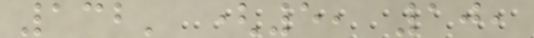132' (5, 10,
